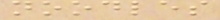noodles
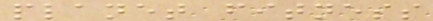planet fitness
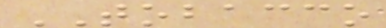TOBACCO
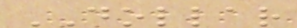DOLLAR
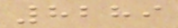8289
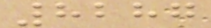8287
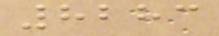8283
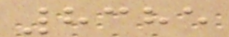8385
